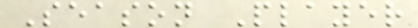Season Player
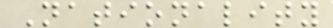Nationality
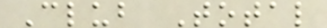Club Total
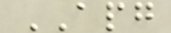APG
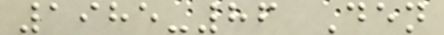1985-86 Den
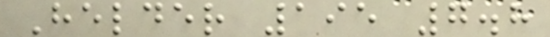Helder 195 7.8
